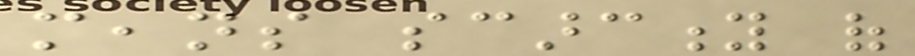means scarcity of
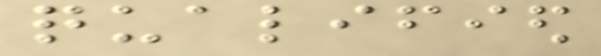qualified
